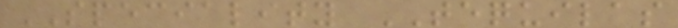SPECIALITY TEQUILAS
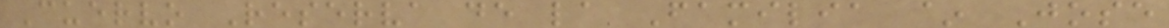Cuervo Reserva de la Familia ~ Jose
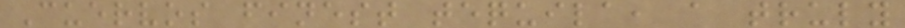Cuervos finest tequila, a truly
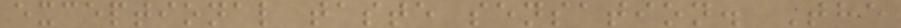exceptional taste sensation. The
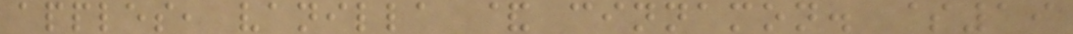apples, vanilla & cinnamon. $19
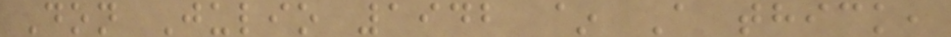Don Julio 1942 ~ A thick,
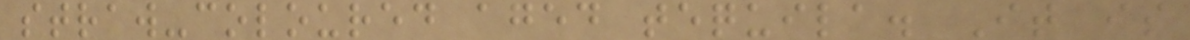straw-coloured aged tequila. It is
